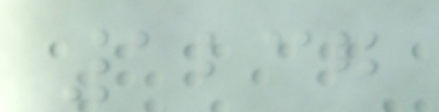1237
